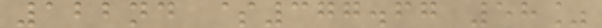122nd $377.67 58%
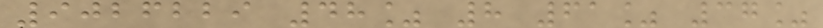9026229 48% 8 61% 37%
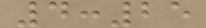4:25
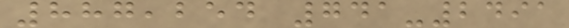887,254 741-2491
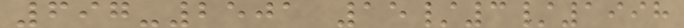697-2501 15/3/1998
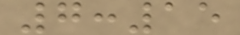7:15
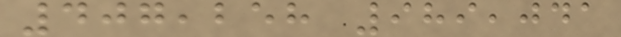407,258 989,041
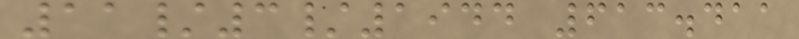11/3/1944 613.411
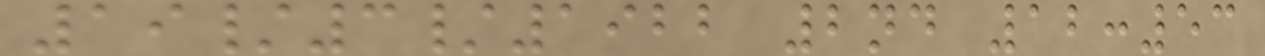19/3/1922 2nd 12:53
